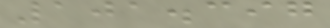101.397
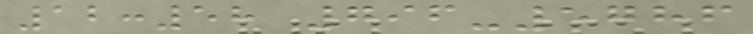12:58 796-5786
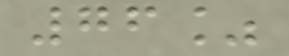76%
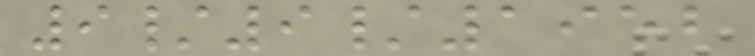9/9/1952
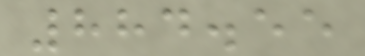884.55
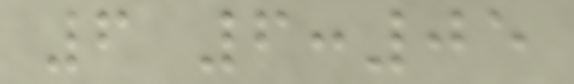6 6:05
